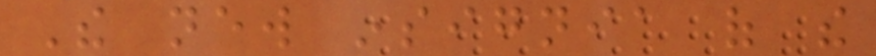The new insignia of the
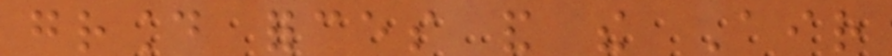ground forces and the Air
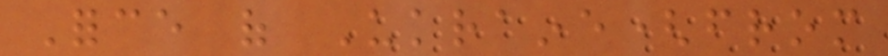Force of Ukraine(from
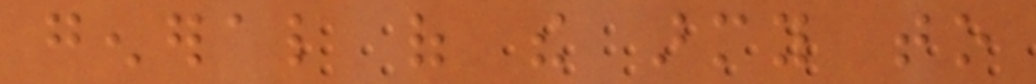general of the army to
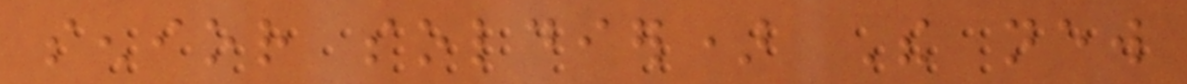senior soldier) The new
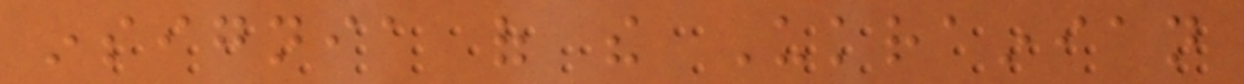insignia of the Ukrainian
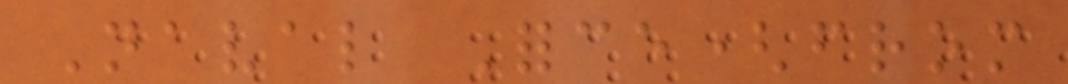Naval Force(from
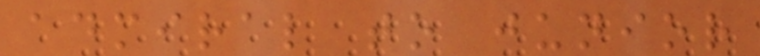admiral to junior
